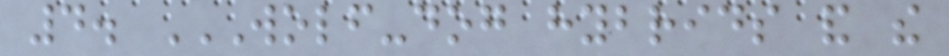4. WOLF-DOG HYBRIDS AND THE
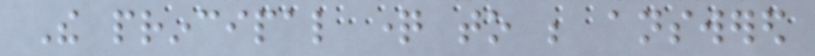The principal question to be answered
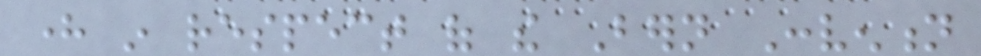here in respect of the Bern Convention
